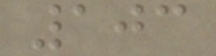103
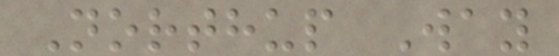Northup Way
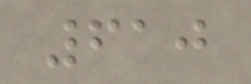610
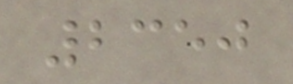2350
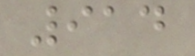914
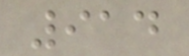914
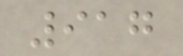917
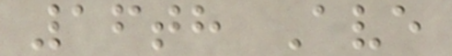16th Ave
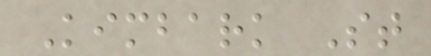Kimbark St
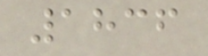1836
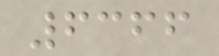6366
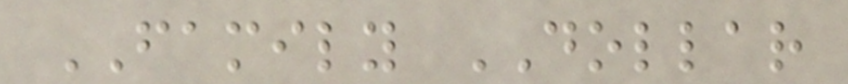FAMILY DOLLAR
